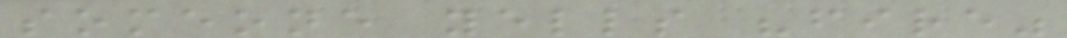someone yells "fire"
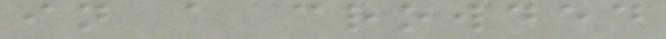in a crowded
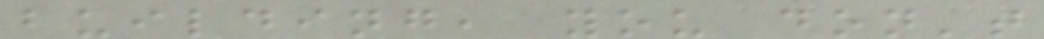building, you don't
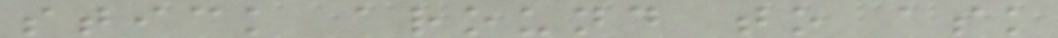stick around to ask
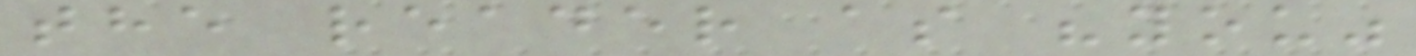the reader as "you"
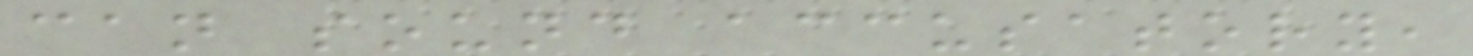can sound accusatory,
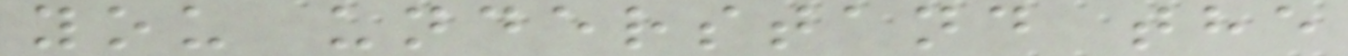you understand the
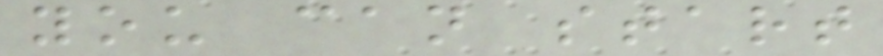you can start
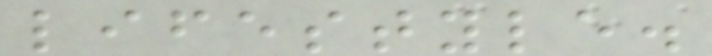lifestyle.
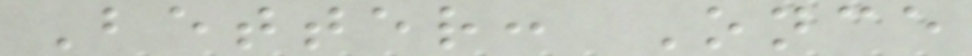Better: Once
